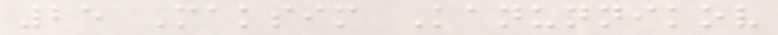25 Maksim Kanunnikov
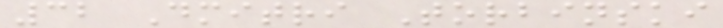32 Dmitri Torbinski
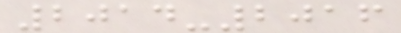2014-2016
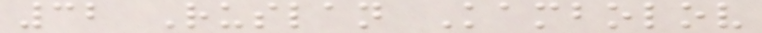32 Ruslan Kambolov
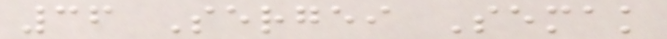36 Sergei Semak
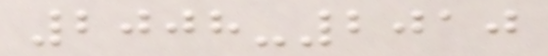2008-2010
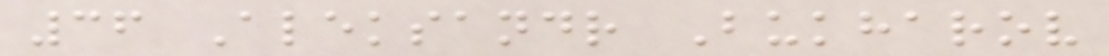36 Aleksandr Bukharov
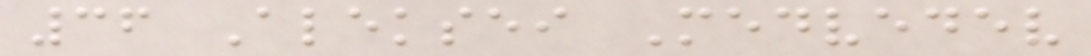36 Aleksei Medvedev
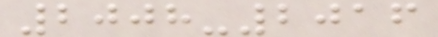2008-2016
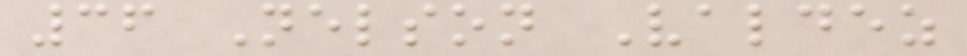36 Nelson Valdez
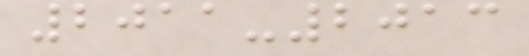2011-2013
